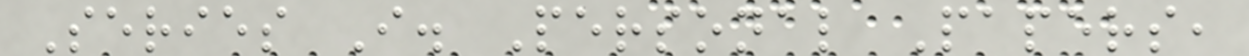Series I. Personal Papers,
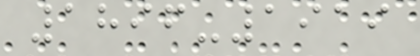1896-1919
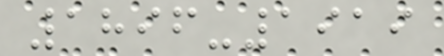1896-1919
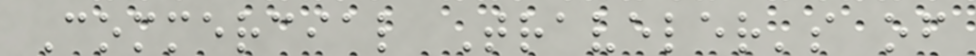Commercial Traveler's of
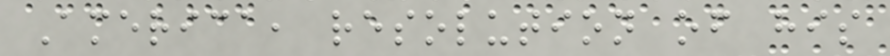America, resolution of his
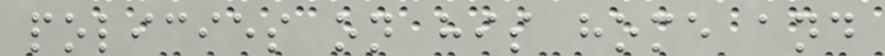policies on his home and
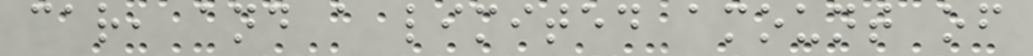car, and a limited amount of
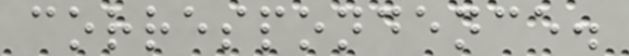correspondence.
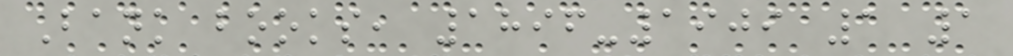Bank books, 1896-1909 1 1
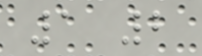1 2
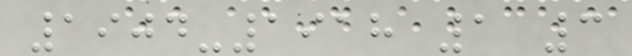1904-1918 1 3
